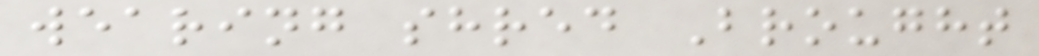wearing shred Brought
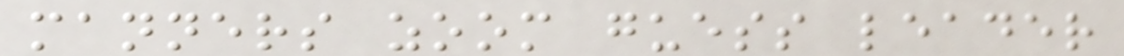manners zoom guess leader
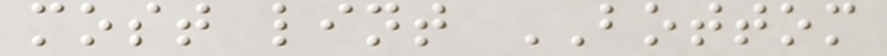most lint BOTTOM
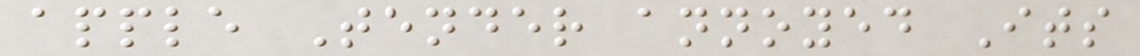apple Tender annoyed Its
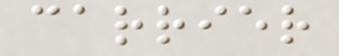carrier
